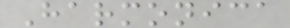Harmonica
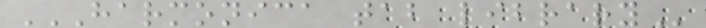HARMONICA TAB LIBRARY
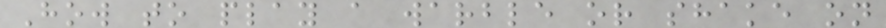How to play a warble or shake on
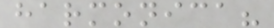harmonica?
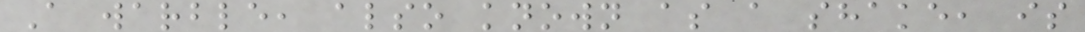A warble, also known as a shake, is
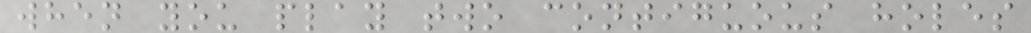when you play two contiguous holes
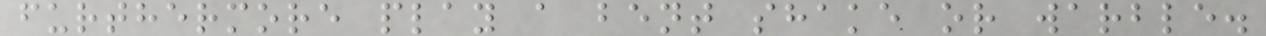furthermore play a bent shake or warble.
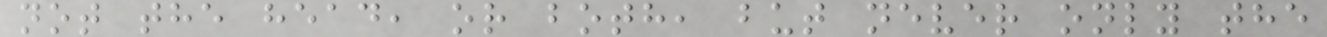not the head, or both, but never only the
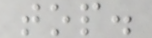top.
